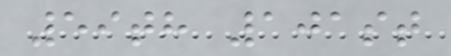59th 101st
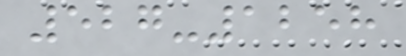527-1258
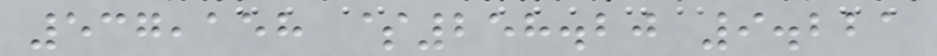537,158 $258.20 9.221
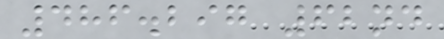486.297 62nd
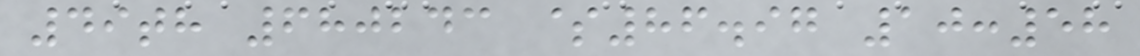49th 680243 $86.97 10:58
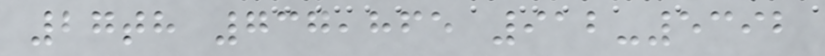27th 737,865 912-5392
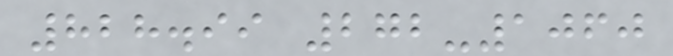828.99 272-1060
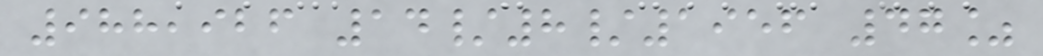988,926 14/8/1956 47%
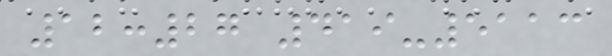12:27 419-5113
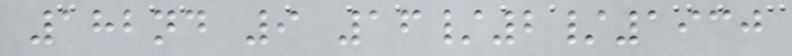182nd 9 16/2/1930
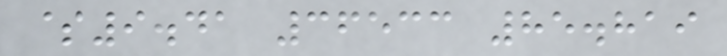$9.41 36533 85.819
